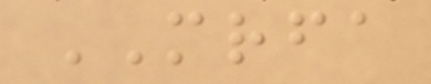MRFA
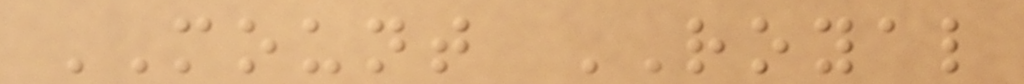MOUNT ROYAL
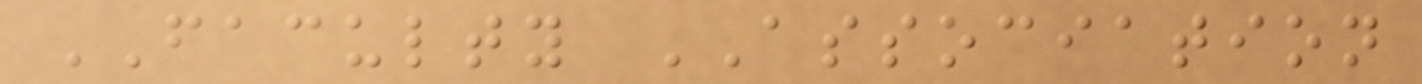FACULTY ASSOCIATION
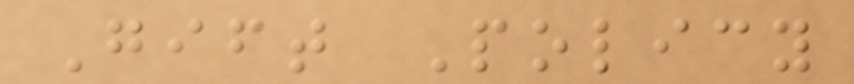Gift Policy
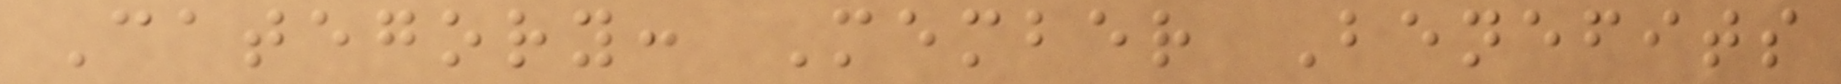Category: Member Benefits
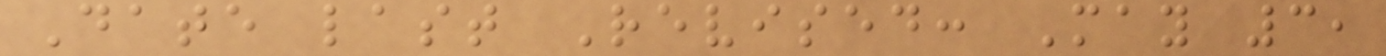Date last Revised: May 3,
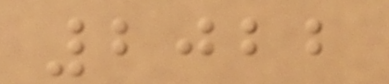2022
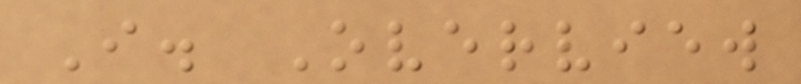I. Overview
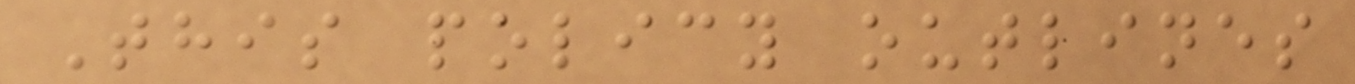This policy outlines
